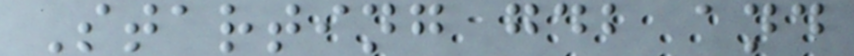Starting gdb and
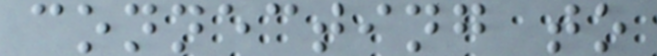connecting to
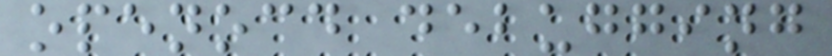openocd debugging
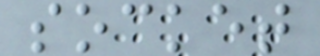socket
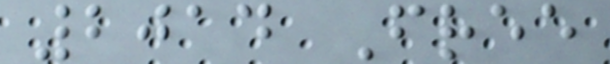2014 Free
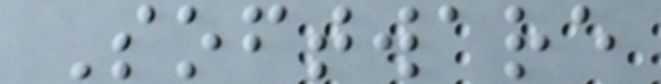Software
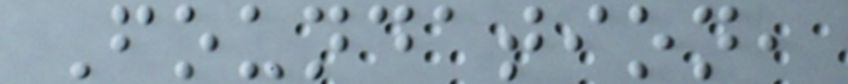Foundation,
